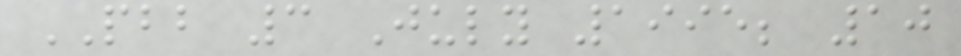PBB 3 July 1995; 10
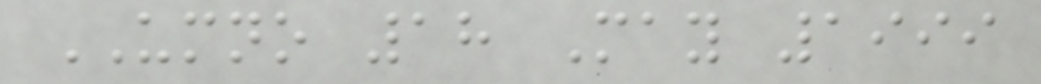UMNO 18 May 1999
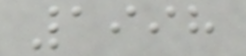1998
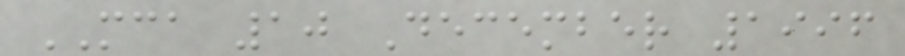MCA 10 December 1996
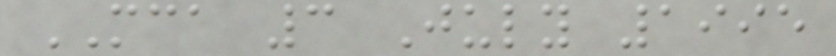MCA 3 July 1995
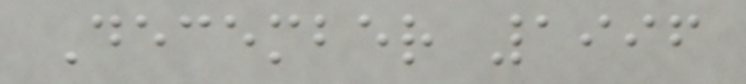December 1996
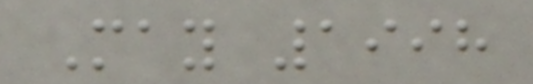May 1998
